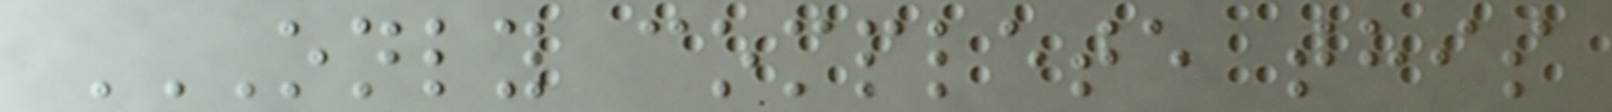ONLY COMPLETE THIS
